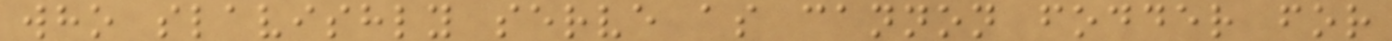who slavishly serve as cannon fodder for
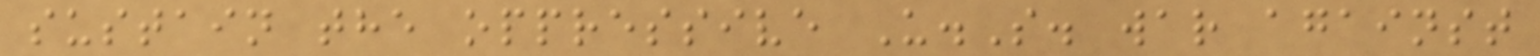sustain the oppressive U.S. war against
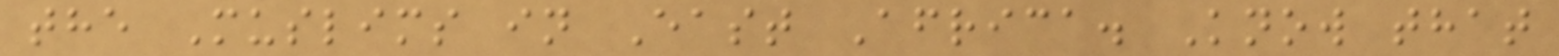the Muslims in East Africa. Know that
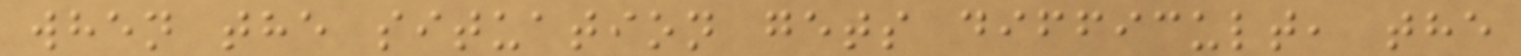when the situation gets difficult, the
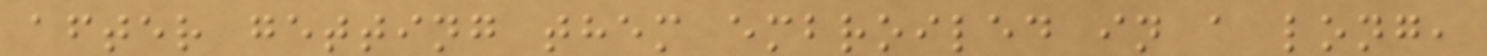after getting them embroiled in a long,
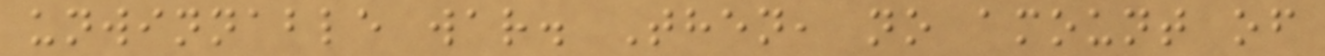unwinnable war. Then, no amount of
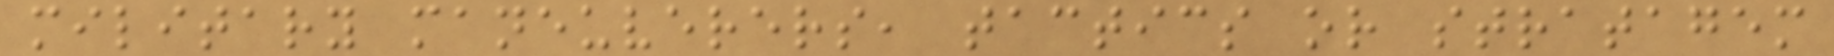military maneuverers, tactics or stratagem
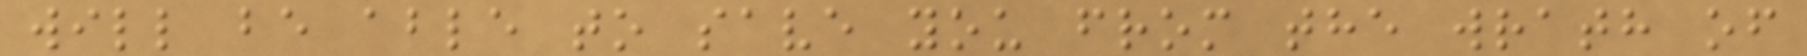will be able to save you from the wrath of
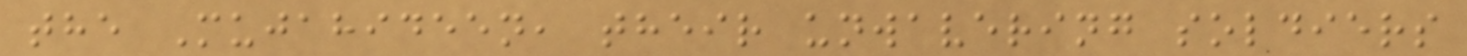the Mujahideen, their unwavering soldiers
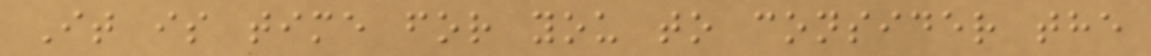It is time for you to consider the
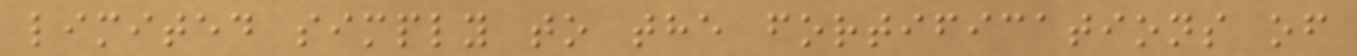limited simply to the fortifications of
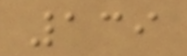139
